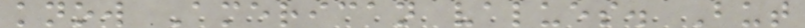know American values. But
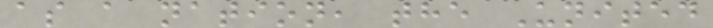as a nation, the United
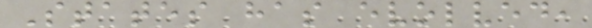States has evolved,
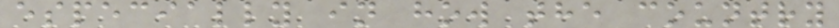especially in how the country
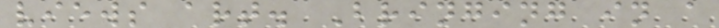views art. Bringing in a
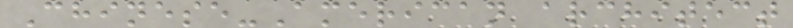Chinese-American architect
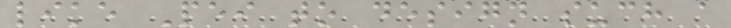like Pei to design such a
